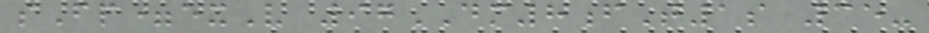sFp=exV 97DM8fT1s 35-
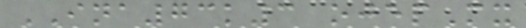INA73k3 ojepMx
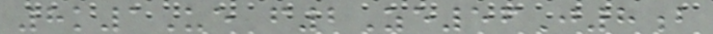8k1Ue f2Ze56J8b
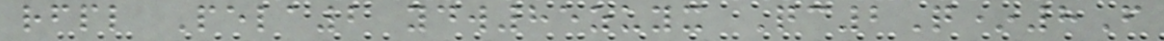rfpl Pela2 ydw85zuyx Qc2Q*8F
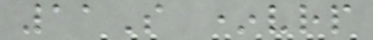11S *vrp
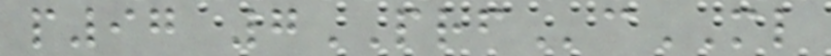p97 7PRFcML
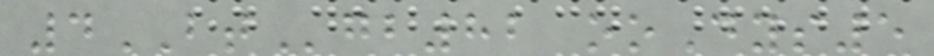4BTgb82 ooDys5
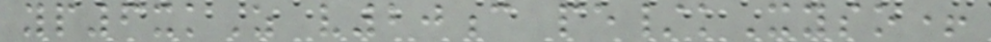yp6xkZ v20c pe/kXyso+
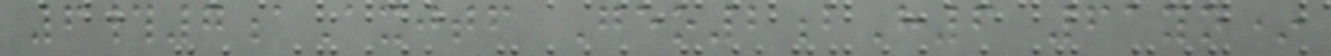6#7aAxjtf Geo2bH6 61yn*
